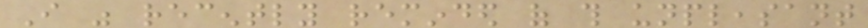I was recently reminded of this unpleasant
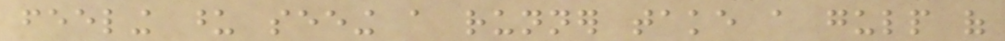feeling upon seeing a runner take a gulp of
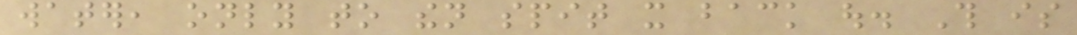water, only to then spit it back out. This is
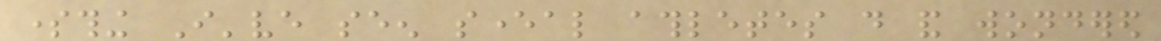something I've seen several athletes do and wondered
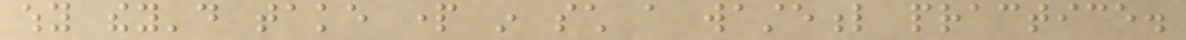why they'd take part in such a wasteful practice.
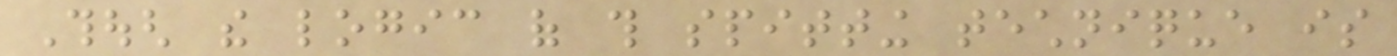Though the logic of this spitting technique is
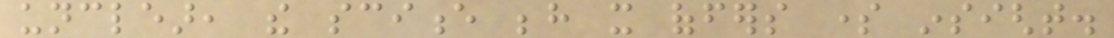unclear, the science behind it offers some insight.
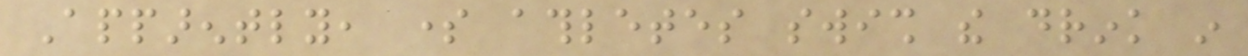Apparently, some athletes swish the drink in
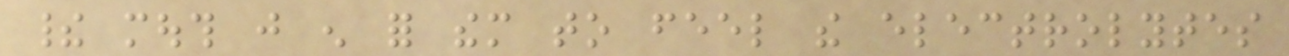their mouth just enough for them to feel the electrolytes
